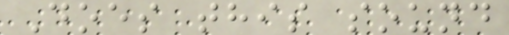Does this sound
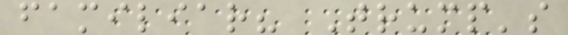familiar? Trump's
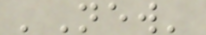'New'
